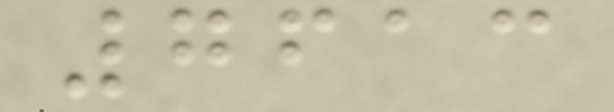7613
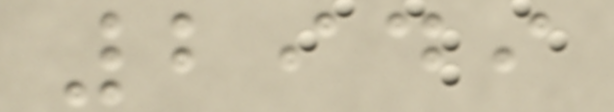2949
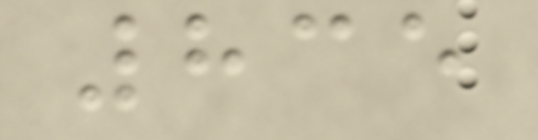835
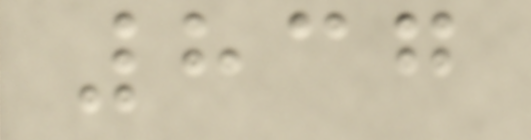837
